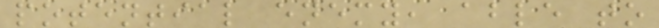potential enemy, able to
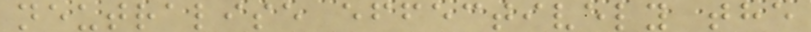neutralise effectively the
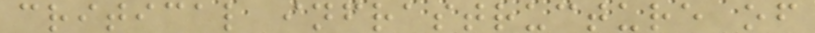critical infrastructure of
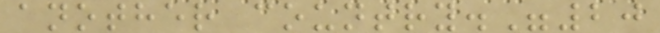another country."20
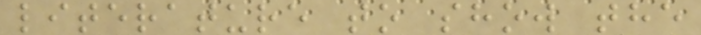literature to show the
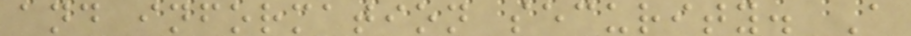and information security. A
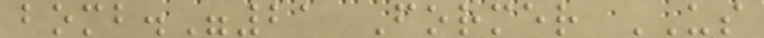bomb."21 Former US
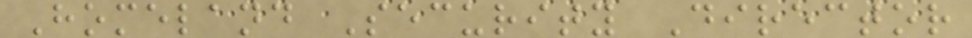Homeland Security Director
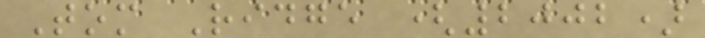Tom Ridge (2002)
